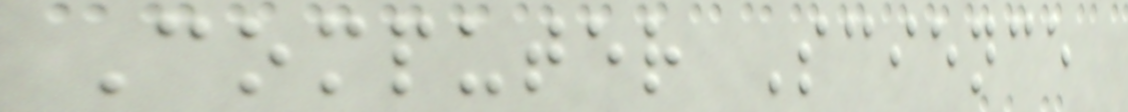Computer Science
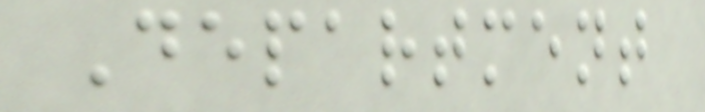Department
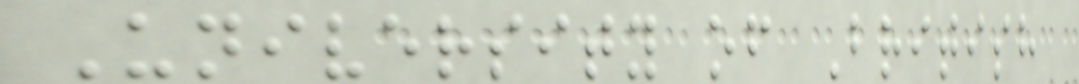University of British
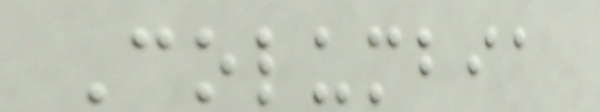Columbia
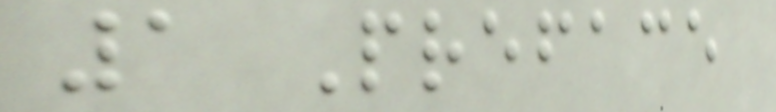1 Preface
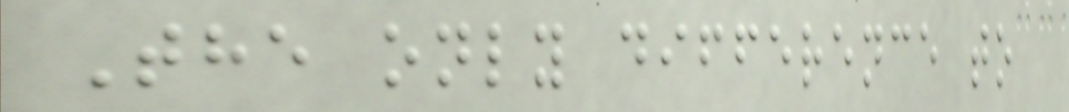The only difference to
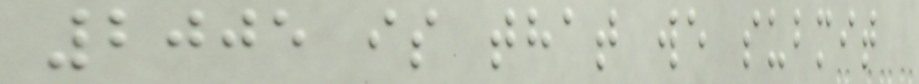2005 is that we submit
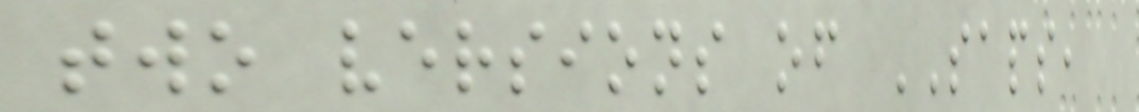two versions of SAPS,
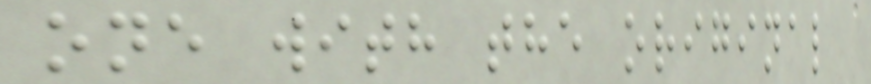one with the original
